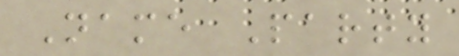Name Party
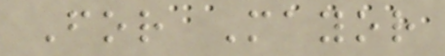For Mayor
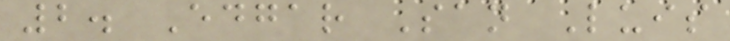2. Edgar San Luis
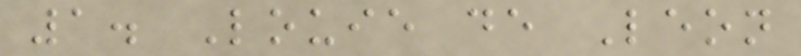1. Louie de Leon
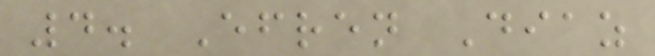4. Efren Diaz
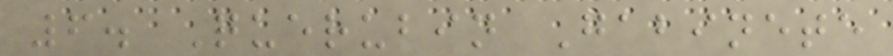6. Querubin Gabinete
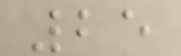25
